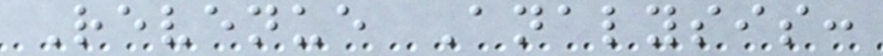Revenue Analysis:
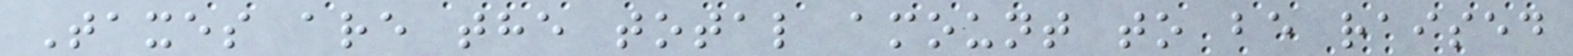Taxes are the total amount to be raised
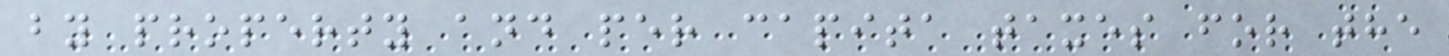by property and per capita taxes for the
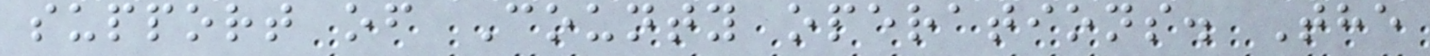support of County operations. The
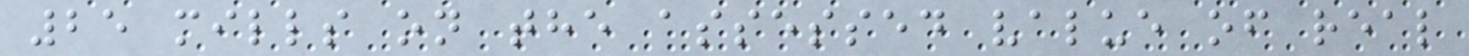25 mills on the assessed value of real
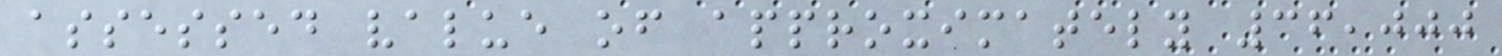assessed value of approximately 36,000
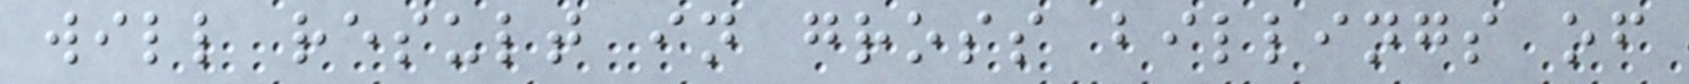will result in gross billings of
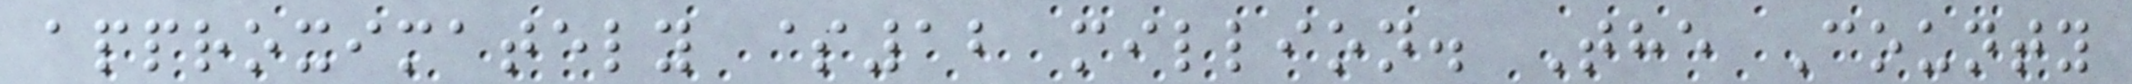approximately $12 million. The County
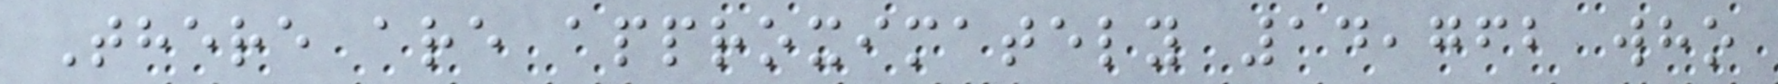There are approximately 14,762 who
